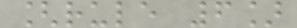[rule 6]
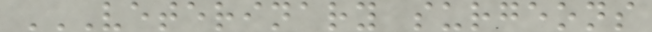VETERINARY SURGEONS
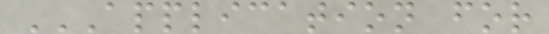APPLICATION FOR
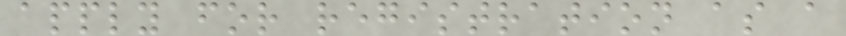apply for registration as a
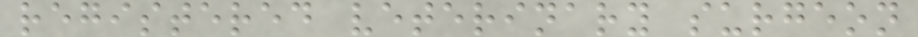registered veterinary surgeon
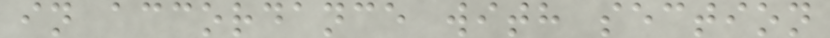in accordance with section
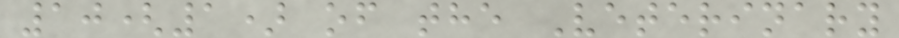10(1) of the Veterinary
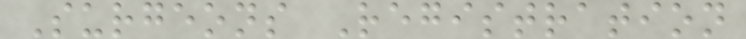Surgeons Registration
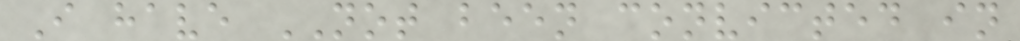I have NOT been convicted in
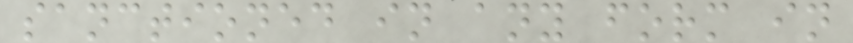sanctioned in any form in
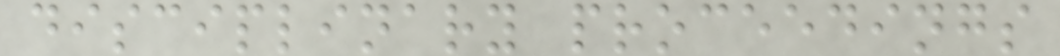disciplinary proceedings
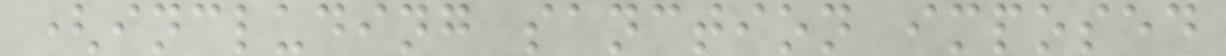(including sanction imposed
